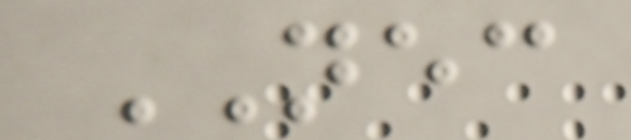NEC
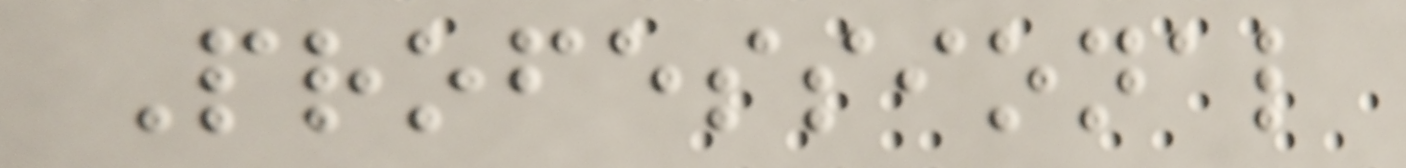Professional
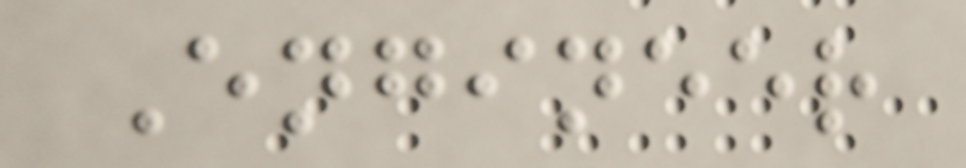Engineer
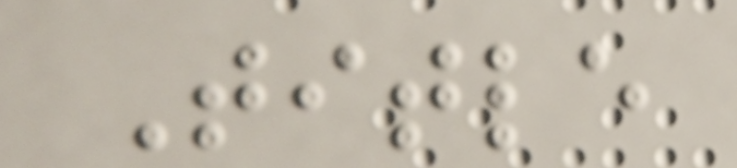Title
